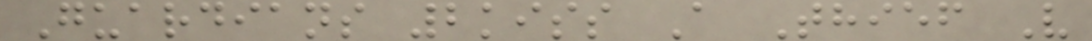Guardians 2kiss A Thief V
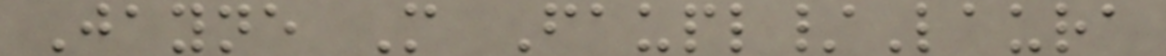Jayne M Faupl/Laura
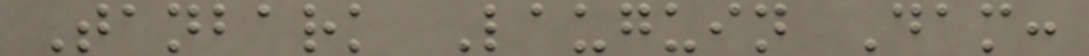Tanbark Lauguin Dam:
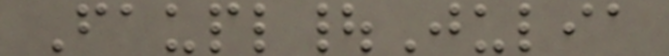Faupl|Julia
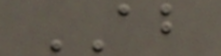AB
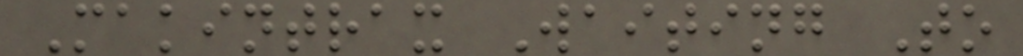Makintrax Waiting To
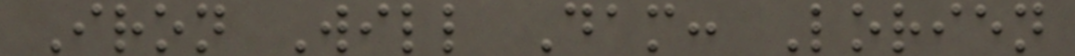Iron Will Dam: Lorien
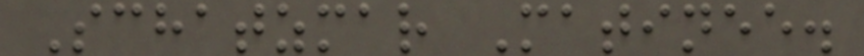Schatzmar Matinee.
